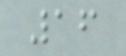16
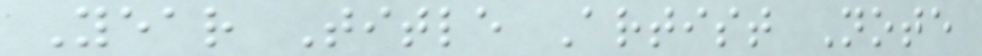Year Title Artist Note
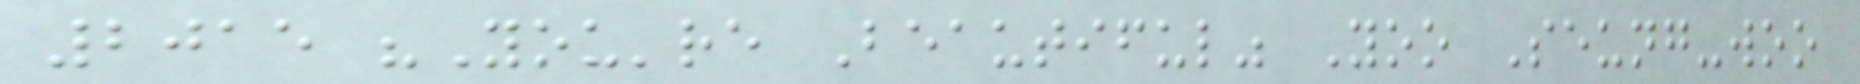2015 "You're Beautiful" Yoo Seung-woo
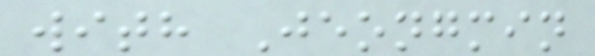with Jeongmin
